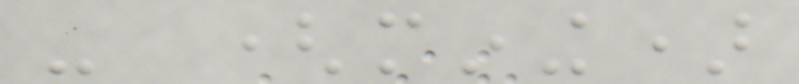- (mining)
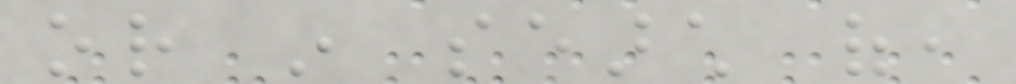or in search of,
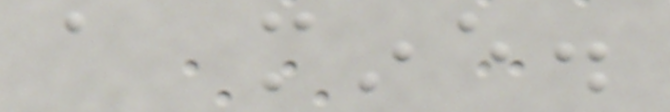a mine.
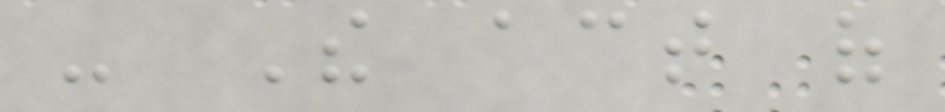- The act of
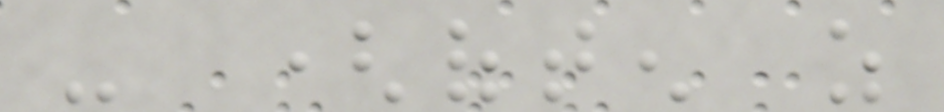- (often as
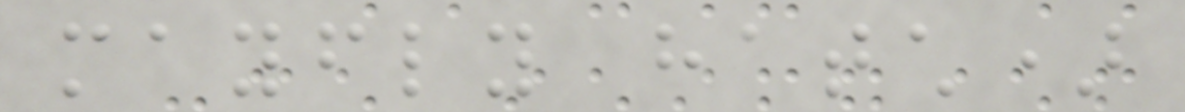mayfly hatch)
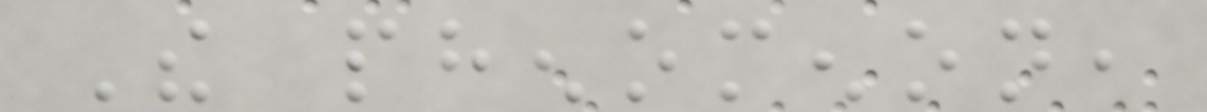The phenomenon,
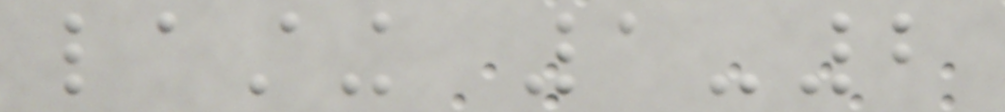lasting 1-2
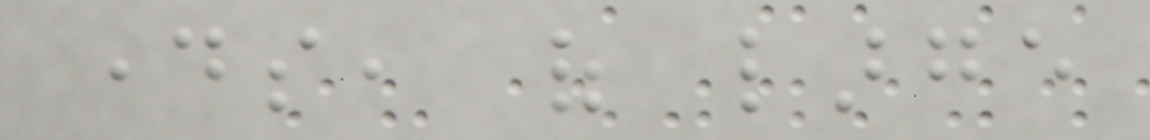days, of large
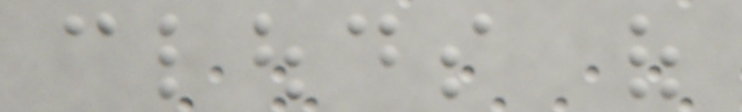clouds of
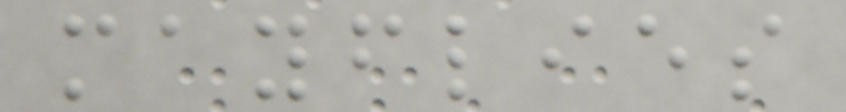mayflies
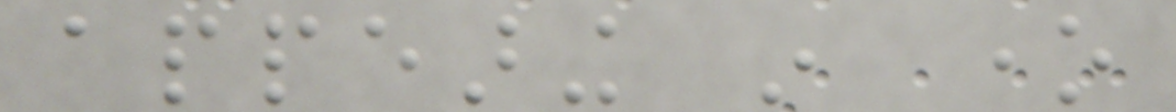appearing in one
